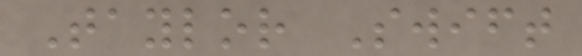Taylor Swift
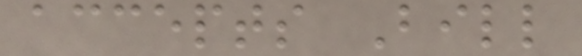accepts Bill
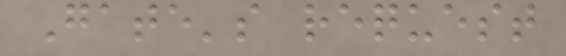Gate's request
